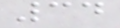34
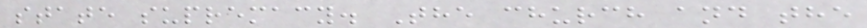state supremacy. The church and the
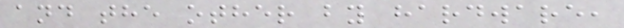and the other by hardware,
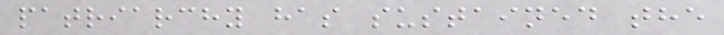patriarchy has sustained the
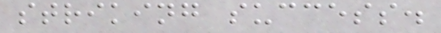striking success.
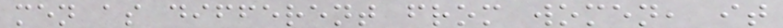men as different from women, it
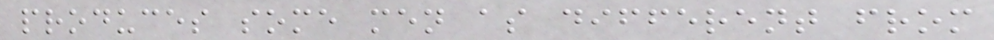produces some men as different from
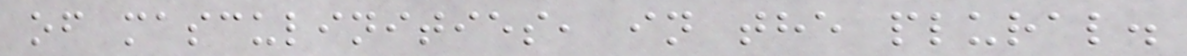of masculinities, in the plural.
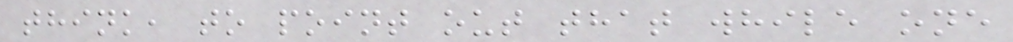think, to point out that while one
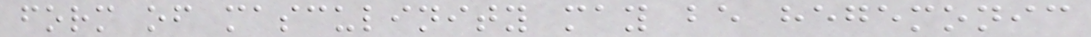form of masculinity may be hegemonic
